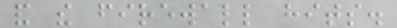and the firewall hits.
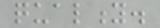quality.
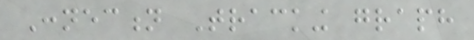Connection Tracking graph
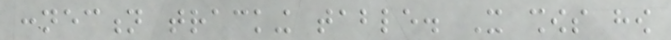connection tracking table. It shows how
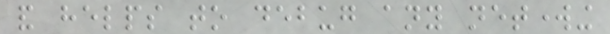and helps to debug any networking
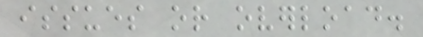issues or overload.
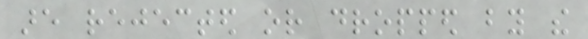are rejected or dropped by the
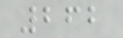262
